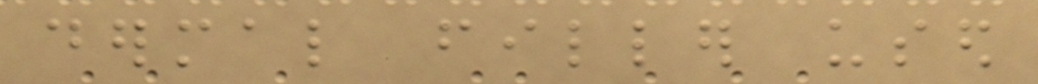dermal filler used
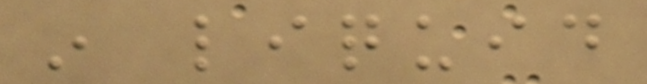in liquid
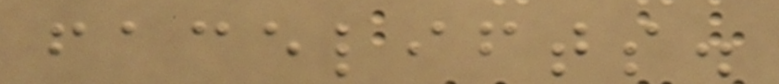facelifts.
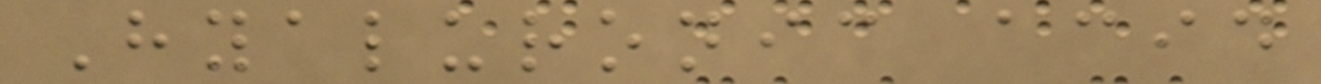Hyaluronic acid
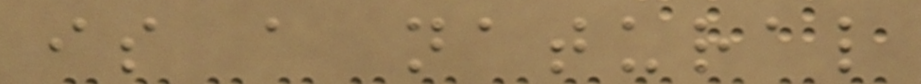is a natural
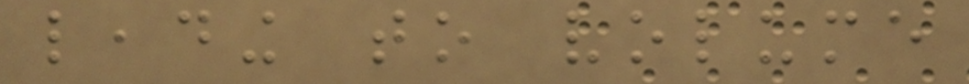leading to volume
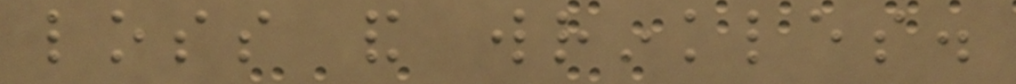loss and wrinkles.
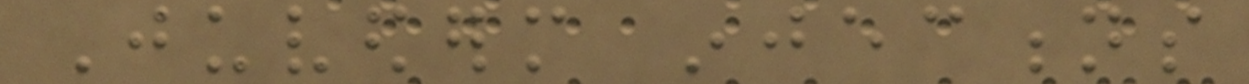Juvederm injections
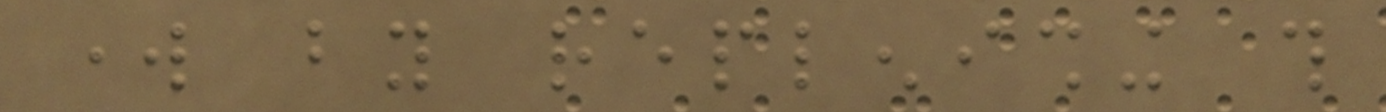work by replenishing this
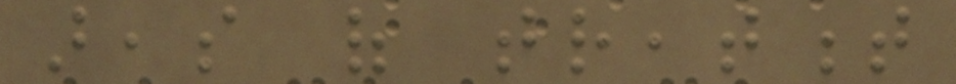areas of treatment
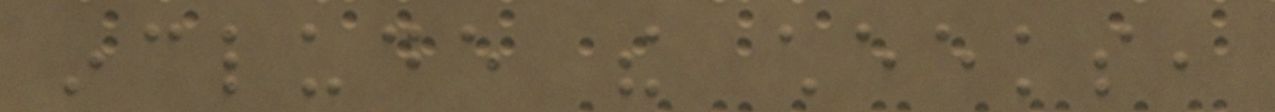include the cheeks,
